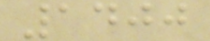1400
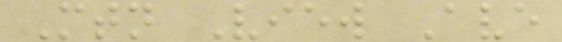Mtn View Ave
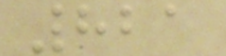821
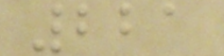221
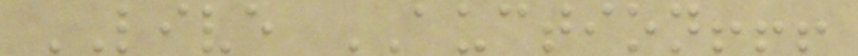LIVE AUCTION!!!
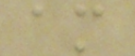am
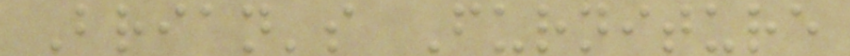Brian's Furniture
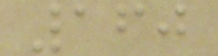160
